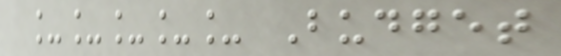_____ Budget
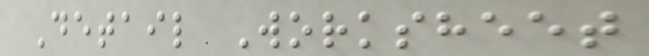Detail Worksheet
